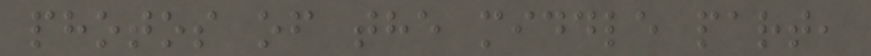photos of the middle part,
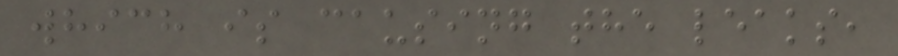which is causing the leaks,
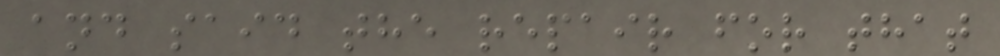and said the repair for that
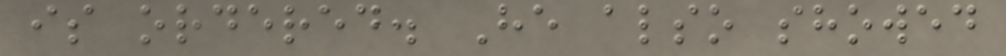is ordered. He also showed
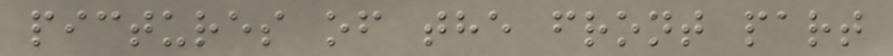pictures of the front part
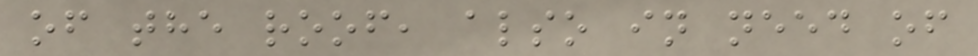of the roof, also in need of
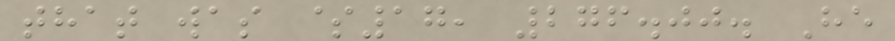that was $17, 276.00. He
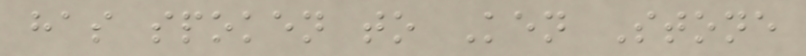has spoken to Ken Stone
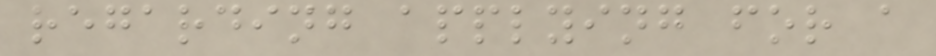regarding applying for a
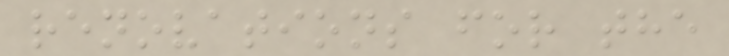renovations for the
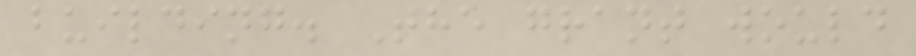building. The grant would
